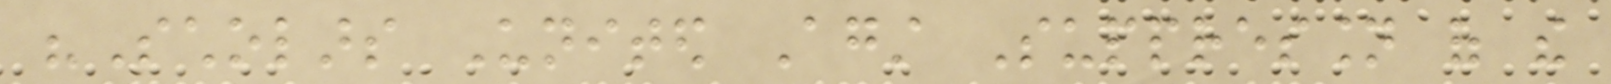"Scholars United Against Suppression of the
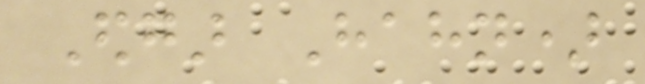Edgar Hahn)
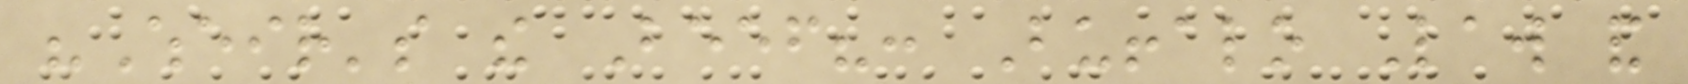"Wheir's the Beef?: Buffalo Law and
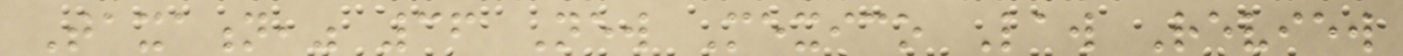Taxation," 36 New Mexico Law Review
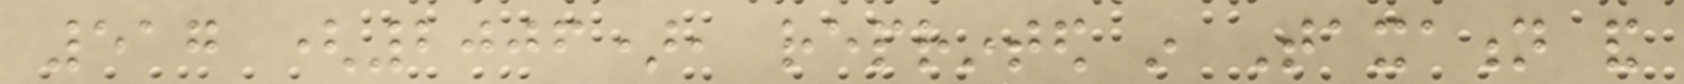517 (2006), reprinted in Taxation and
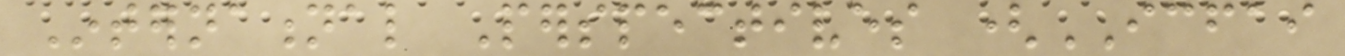International Perspectives (ICFAI
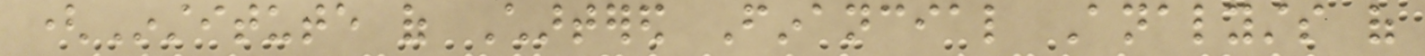(Institute of Chartered Financial Analysts of
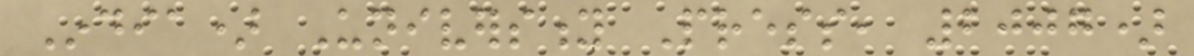India) University Press, 2007)
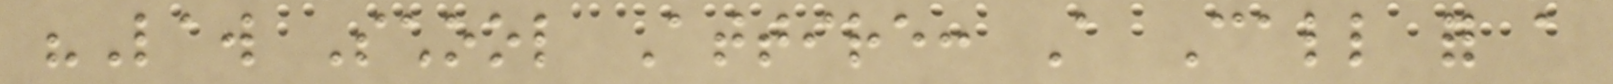"Law School Attire: A Call for a
